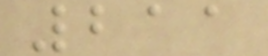211
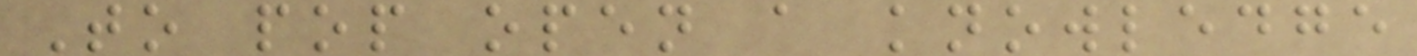To pop open a knowledge
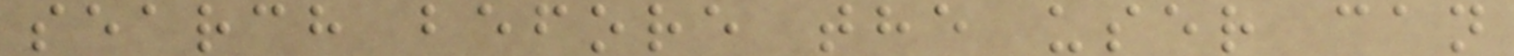search before the user can
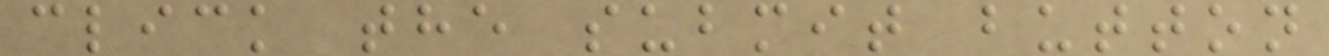click the submit button
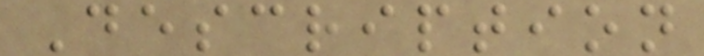Description
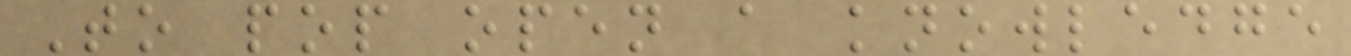To pop open a knowledge
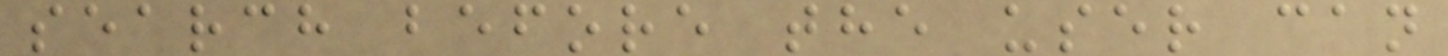search before the user can
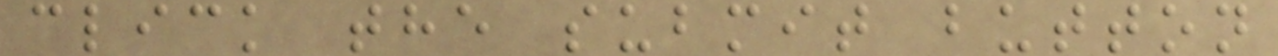click the submit button
